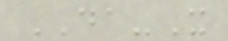DA-X
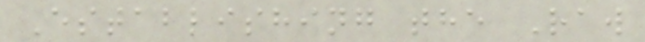Establishing the Raw
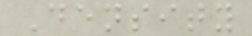Density
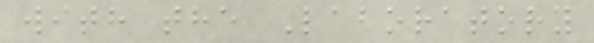with the Laboratory
